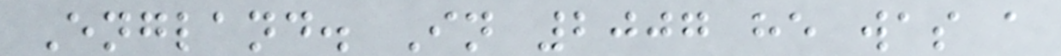England. In 2007 he was a
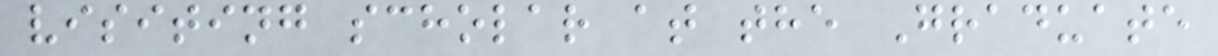visiting scholar at the Graduate
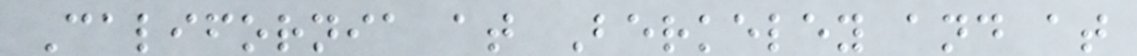California at Berkeley and at
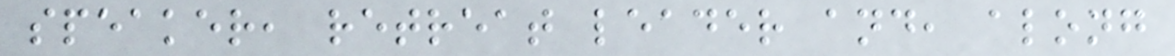speaker, retreat leader and, along
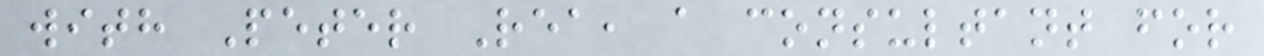with Peter Rea, a consultant for
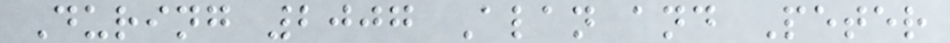During 2007 Alan and Peter
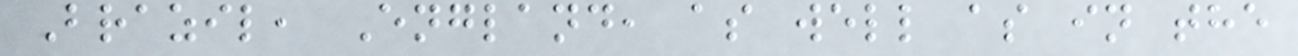Brazil, England, as well as in the
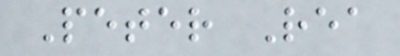Peter Rea
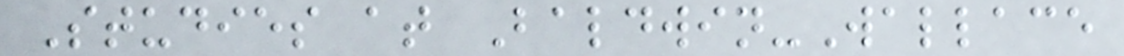Studies at Baldwin-Wallace
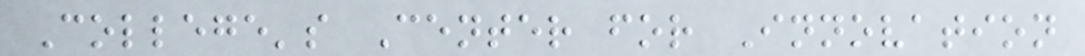College's Center for Innovation
